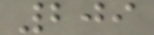209
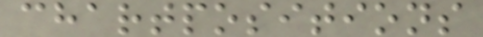chartpositions
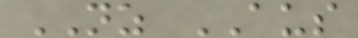NZ AUS
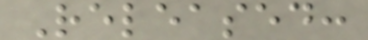Released:
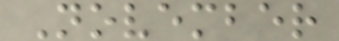November
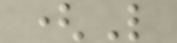(L
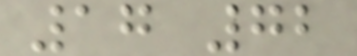17 72
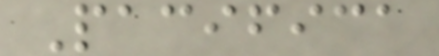Pacifica
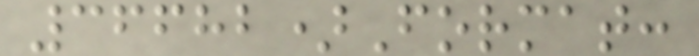36682)Format:
